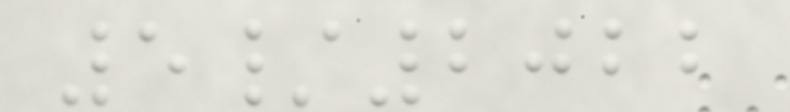5/2022
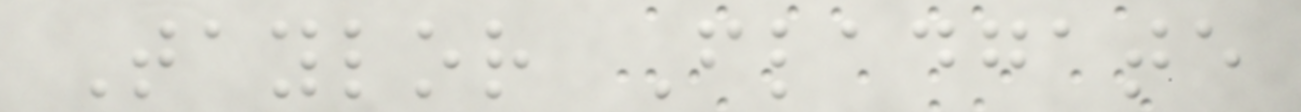Taylor Fladgate
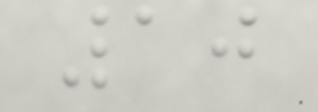10
